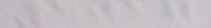1017
